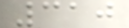310
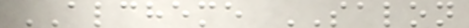ALCHEME SALON
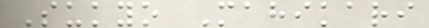Sukyo Mahikari
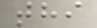thi
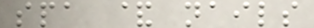spa & nails
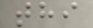thi
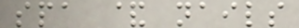spa & nails
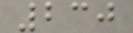230
